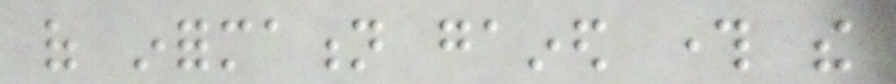of information gained through the
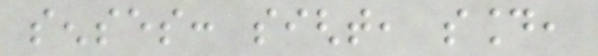senses: sight, sound,
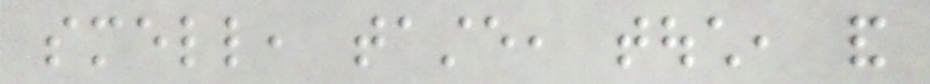smell, taste, touch, and
